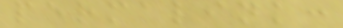permalink:
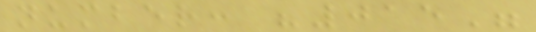number: "015"
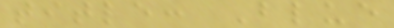title: Blue
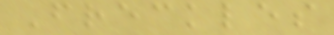Freckles
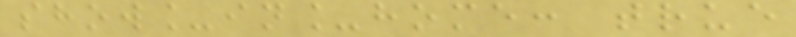show_in_home: true
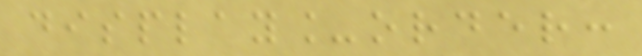display_order:
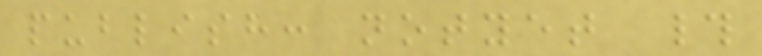publish: notyet #
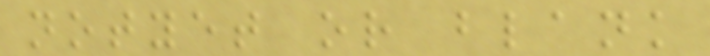notyet or blank
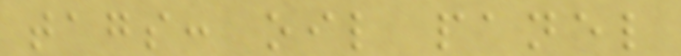tags: oil panel
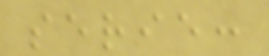serie:
